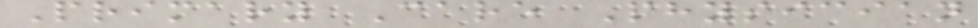Primary Care Physician
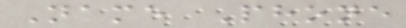Name Phone
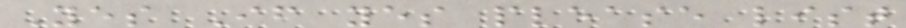Yes If yes please list
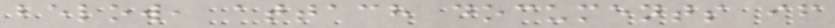below, attach documents if
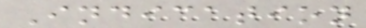Indication
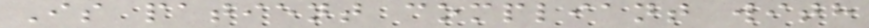Is patient compliant with
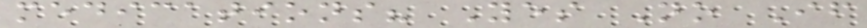medications? Yes No If
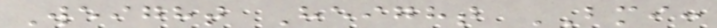Weight Height BMI:
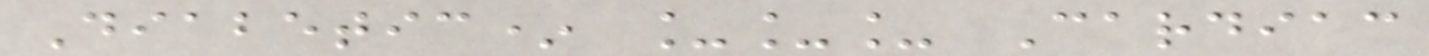Diabetic* ___ Cardiac
